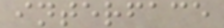interface
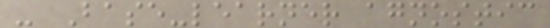- Base-learner agnostic
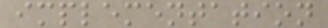implementation
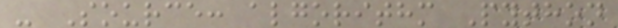- Source: algorithm Python
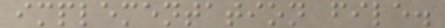implementation file.
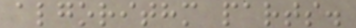algorithm parts.
